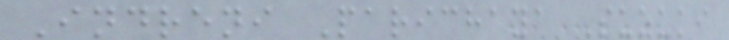Indreni Parichaya Suzuki
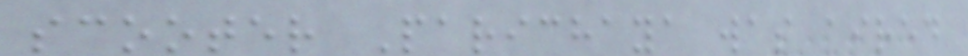scooter Parichaya was aired
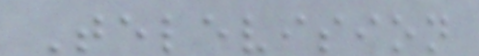Television
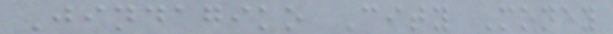Jindagiko City Money
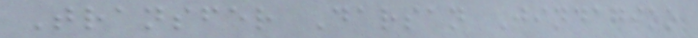Transfer Darsan Jindagiko
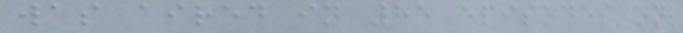was aired in 85 episodes on
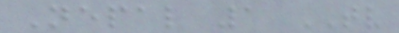Nepal 1 TV
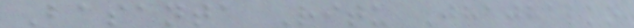Basanta Ritu Jhajhalko
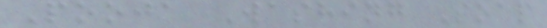Pooja Washing Soap
